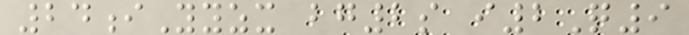24iYyzx bg2s i2Q9
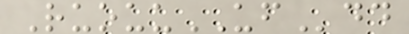RuouuUFdd
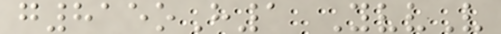g815oH1 YvvV
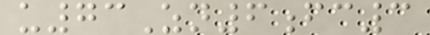u73Zn6fc3
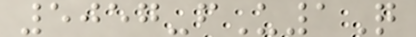5057-fU1Q
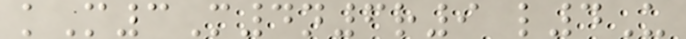kM3M4n6r9 l4U
